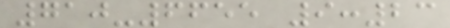710-6655 9:23
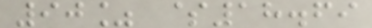90% $18.69
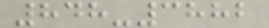848-3882
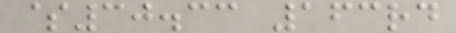$30.33 163rd
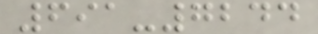691-7244
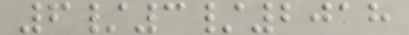6/3/2018
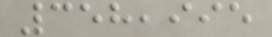358,995
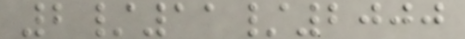2/11/2000
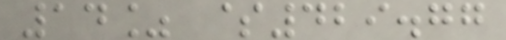14% $429.77
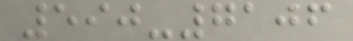590-7106
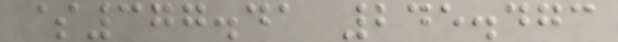$377.41 245.473
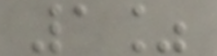1%
